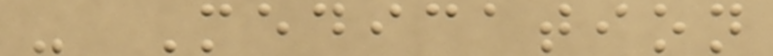- Medication
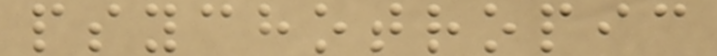psychotropic
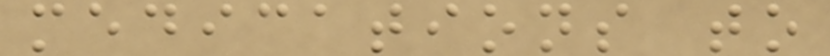medications to
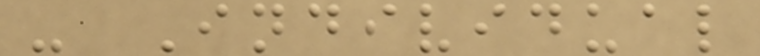- Individual
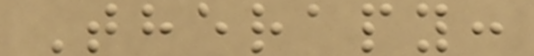Therapy:
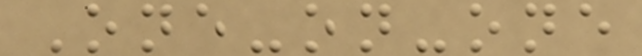One-on-one
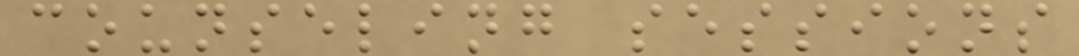counseling sessions
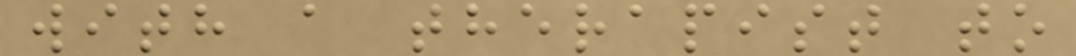with a therapist to
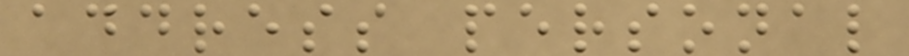address personal
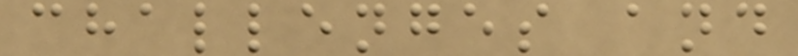challenges and
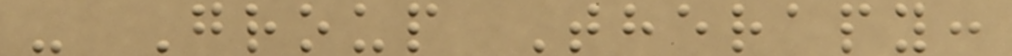- Group Therapy:
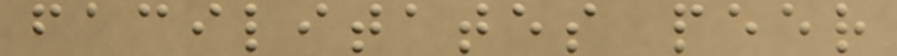facilitates peer
